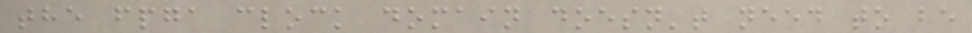the fpga clock domain doesn't need to be
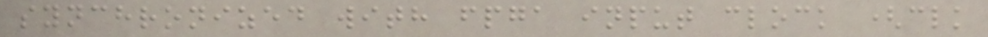synchronized with fpga input clock (clk
